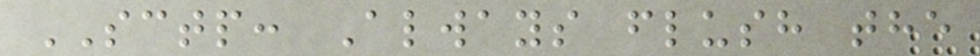SCTP: Always flush the
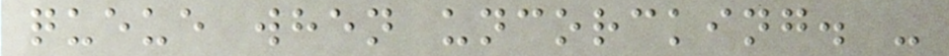queue when uncorcking. -
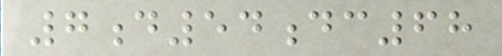7d54dc68
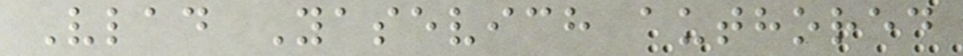Vlad Yasevich authored
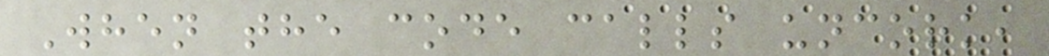When the code calls uncork,
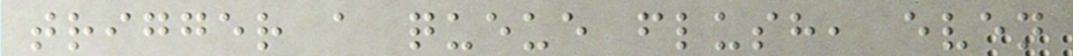trigger a queue flush, even
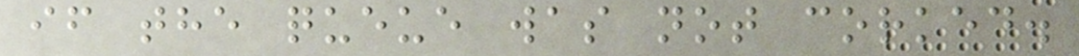if the queue was not corked.
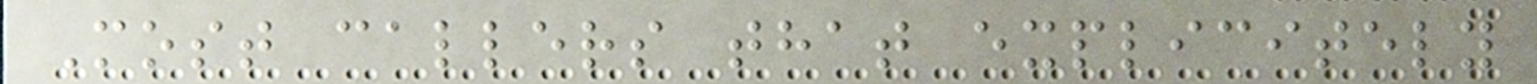Most callers that explicitely
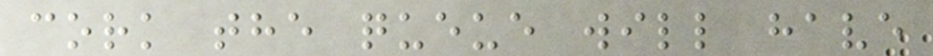cork the queue will have
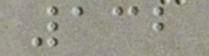132
